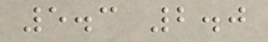5.3 2.0
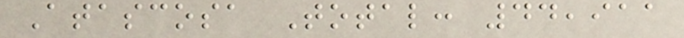Atascosa Total: 44,911
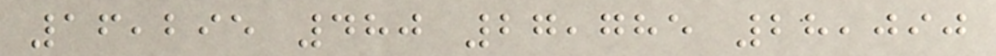16,295 480 27,785 28,090
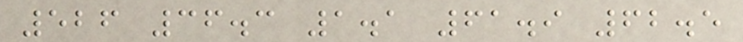526 36.3 1.1 61.9 62.5
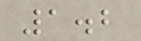1.2
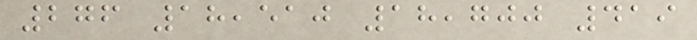276 18,510 18,700 419
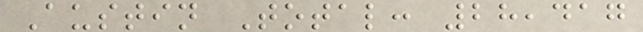Austin Total: 28,417
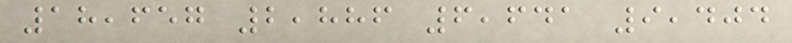18,657 2,886 6,641 9,404
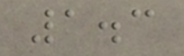1.3
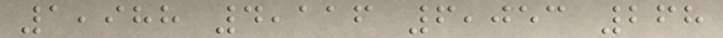1,988 4,116 6,053 268
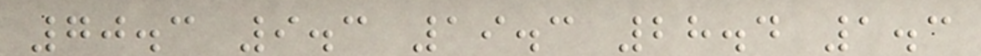70.3 9.3 19.3 28.4 1.3
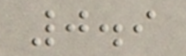0.9
